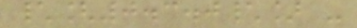\[0.3.0\] -
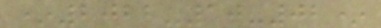*2022-10-02*
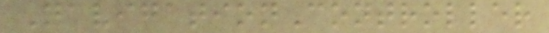NavigationController
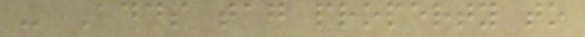- Adds tag property to
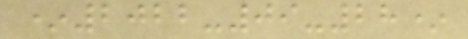*2022-09-28*
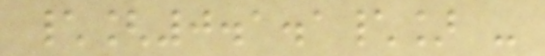\[0.1.1\] -
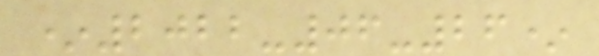*2022-06-26*
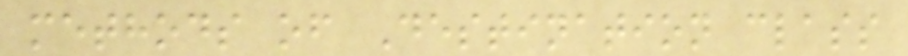methods of Destination class
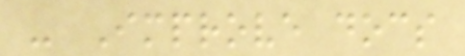- Improve docs
